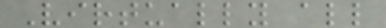Virtually all
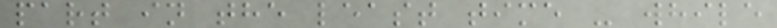part in the least time - while
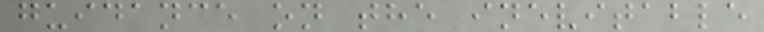guidance on the inevitable
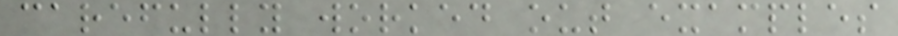carefully worked out examples
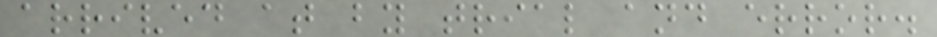arrived at by trial and error.
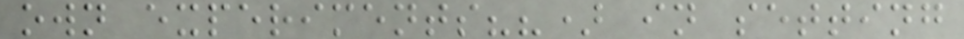own experiments??) in setting
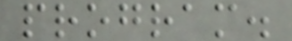program.
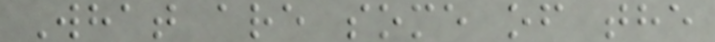What are some of the
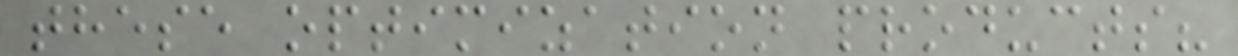these optimization products?
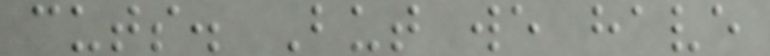cuts. But we have
